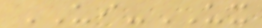UI-UX
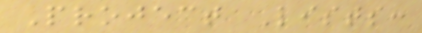Project Lists:
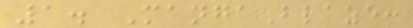1. MangaBlaze:
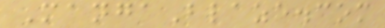MangaBlaze.com
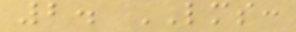2. LMS:
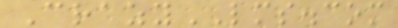CrazyLMS.com
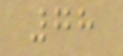78
